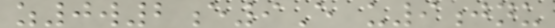z0w2e9E u9jnu
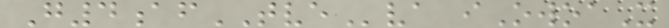G4afTVEva iOwoaX
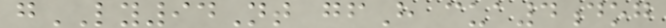gLY94Nt gfH cua4dog
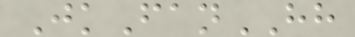JkFanHH
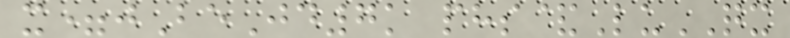x=jBeJd7k phs&LuQX
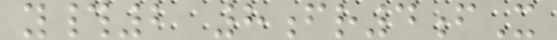y#2 8fr4fX
